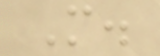M.
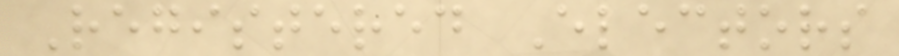Registered Electors
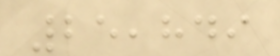25,849
